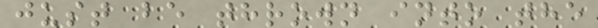just be thrown into the
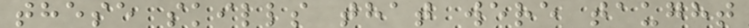these skills that were taught
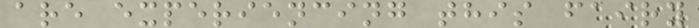are experiencing this fairy
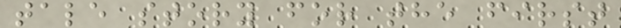tale story for the first
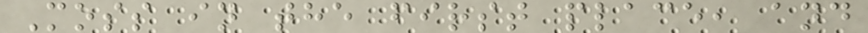Moss in the first place, and
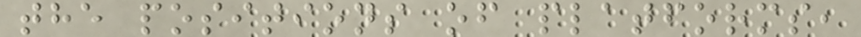the positions of platforms,
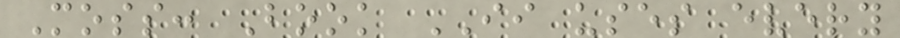Moss: Book II uses every
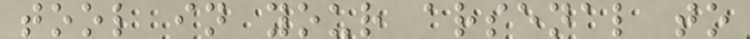tool in your arsenal to
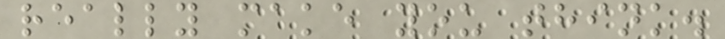really make you think.
